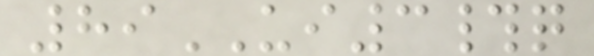89UI3#q
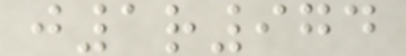j1r974
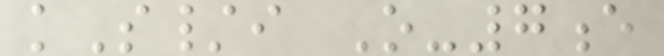kS/i O-7e
